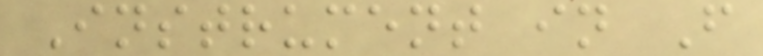Instrument in F
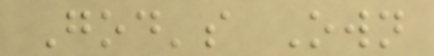God's Own
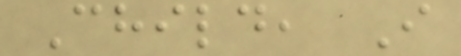Child, I
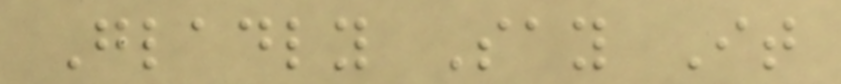Gladly Say It
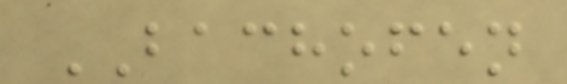BACHOFEN
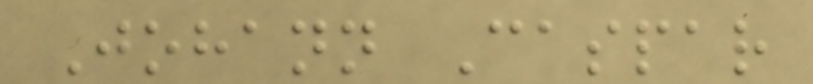Johann Caspar
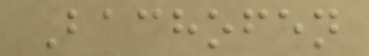Bachofen
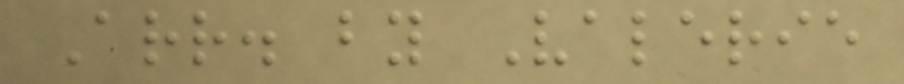Arr. by Valerie
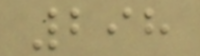298
